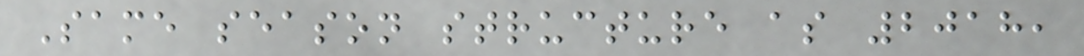Same season structure as 2018,
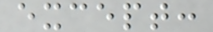except:
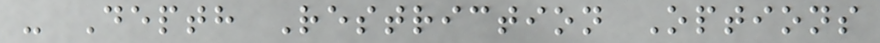- Depth Restriction Options
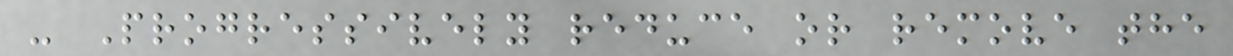- Progressively reduce or remove the
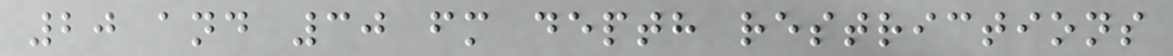20 and 30 fm depth restrictions
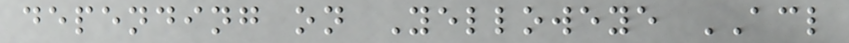depending on Yelloweye ACL
